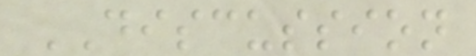DISCUSSION
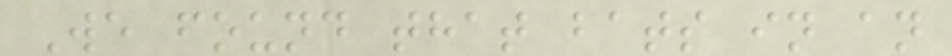We found that bats in an
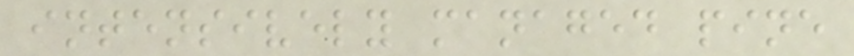intensively managed pine
